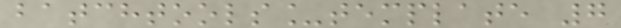batchtools_template 7
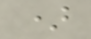)
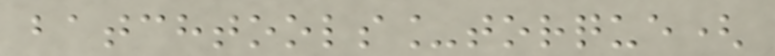batchtools_torque(
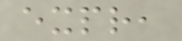expr,
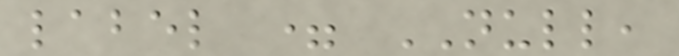label = NULL,
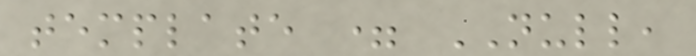template = NULL,
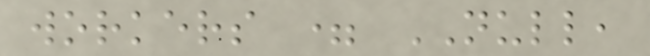workers = NULL,
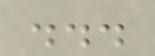...
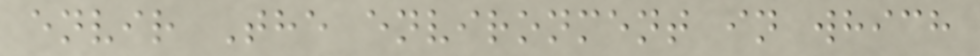envir The environment in which
